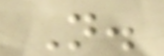N.
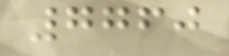7760
